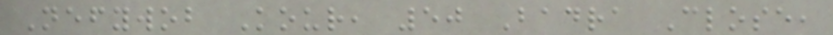Nefywob Kour, 50 Badra Close,
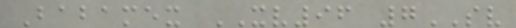Babamex XV96 7SV
